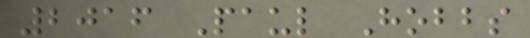2016 Paul Hobbs
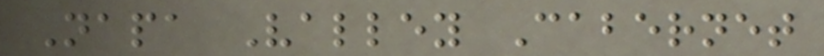Napa Valley Cabernet
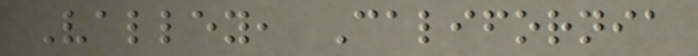Valley, California
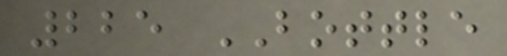225 BOTTLE
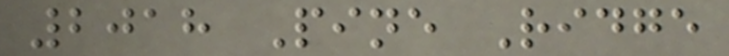2018 Pine Ridge
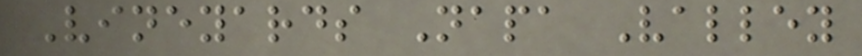Vineyards Napa Valley
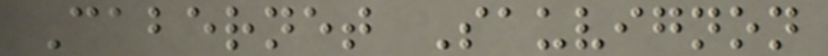Cabernet Sauvignon
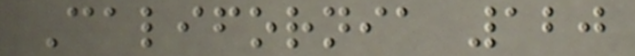California 120
